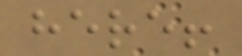here!
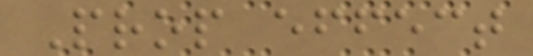Prop effect
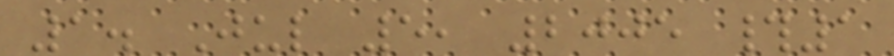1. Jul 5, 2005 #1
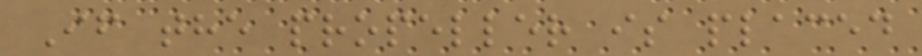If the propeller is placed
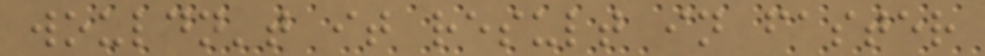wouldn't it result in faster
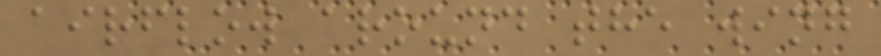airflow around the wing
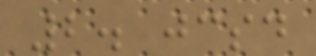2. jcsd
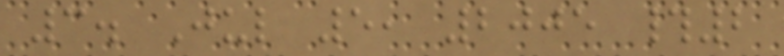3. Jul 5, 2005 #2
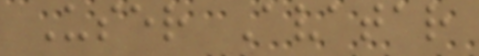User Avatar
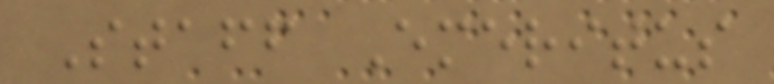Staff Emeritus
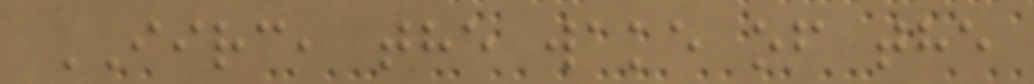IIRC, the wake of the
